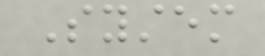System
